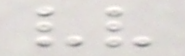vv
